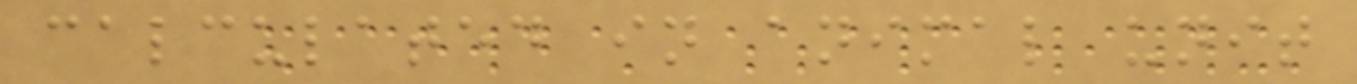calculated in animal unit
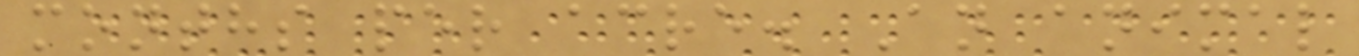months per acre. An animal
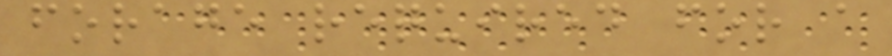forage required for a
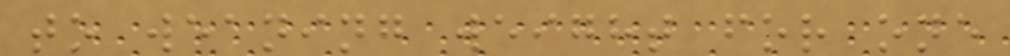to weaning weight for one
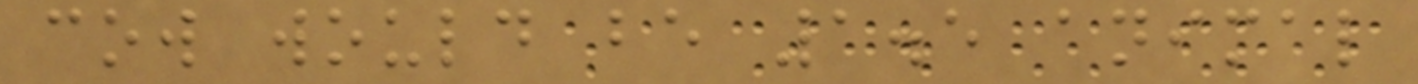cow would be 1.5 animal
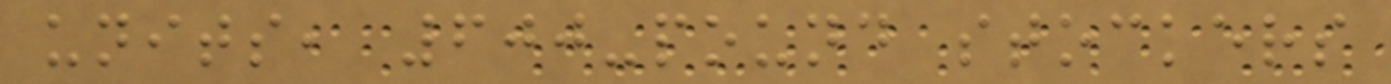units, 600-pound stockers
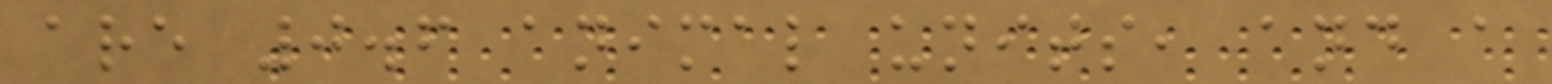are 0.6 animal units, and a
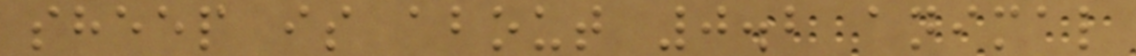sheep is about 0.2 animal
